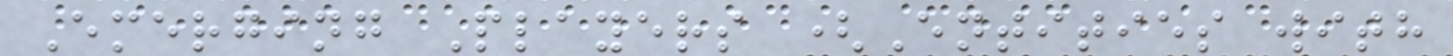Emerging Players (Entities with
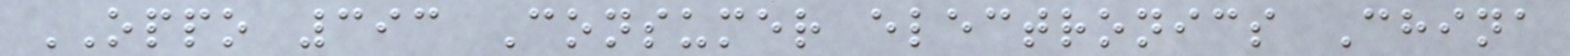OPPO 393 Consumer electronics China
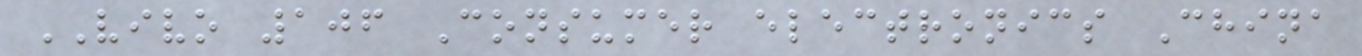VIVO 106 Consumer electronics China
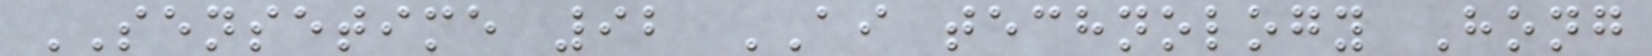SENSETIME 92 AI technology Hong
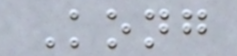Kong
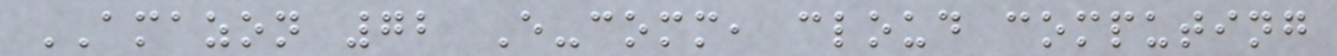AMAZON 72 E-comm, cloud computing
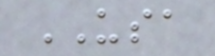USA
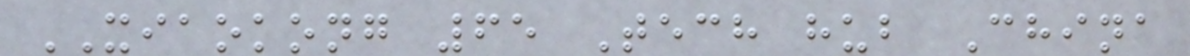XIAOKONG 65 Tech hub China
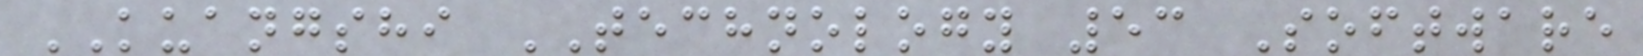KUANGSHI TECHNOLOGY 53 Software
